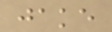jake
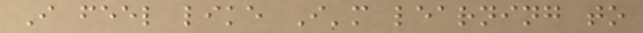I feel like I'm learning to
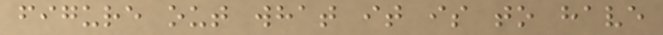figure out what it is to have
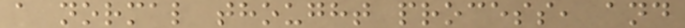a normal thought process, and
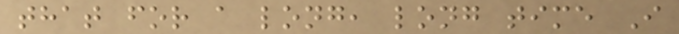that for a long, long time I
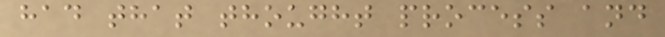had that thought process and
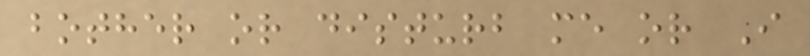bother or disturb me or I
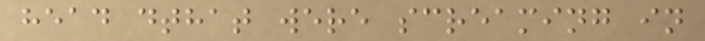head dthat were screaming in
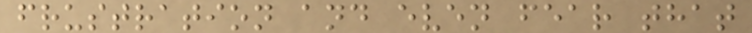frustration and even fear that
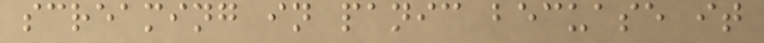screaming in panic becuase it
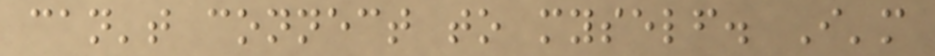can't connect to myself. I'm
